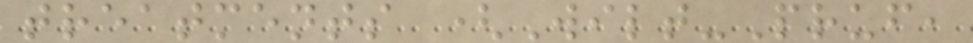treatments (Wilt-Pruf,
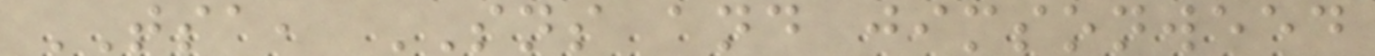TSA, SNS and jimsonweed
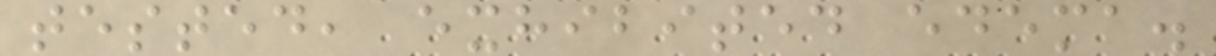tested, exhibited edema.
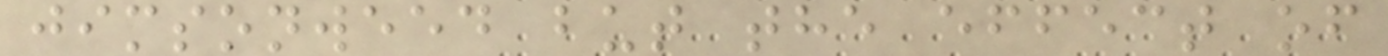jimsonweed but the effect of
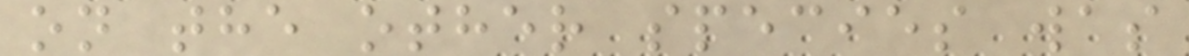on the other species was
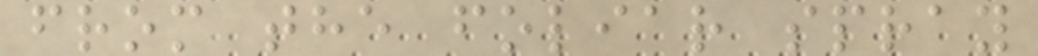from the foliar spray
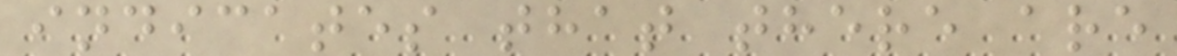indicates that there are
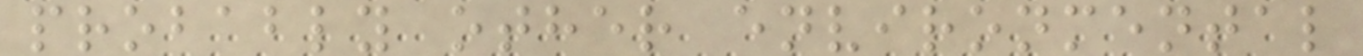probably other environmental
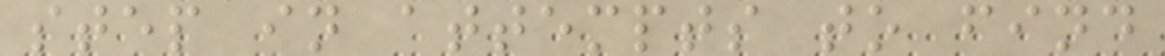step in attempts to find
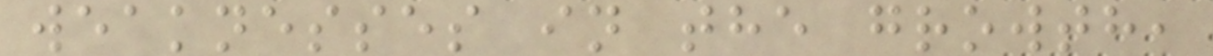weaknesses in the growth,
